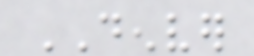DENVER
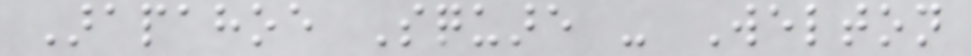Arapahoe Square - Welton
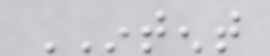INTENT
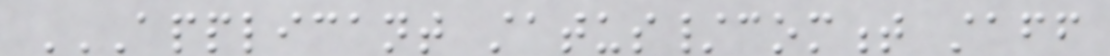APPLICANT STATUS/COMMENT STAFF
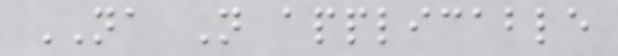NA Not applicable
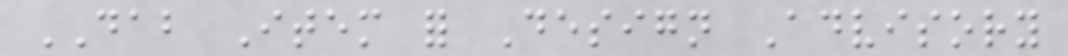DAB Item for Design Advisory
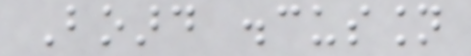Board discussion
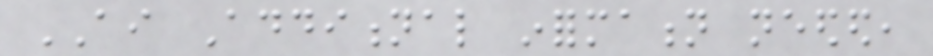AI Additional information needed,
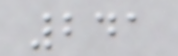241
